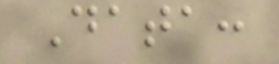Data:
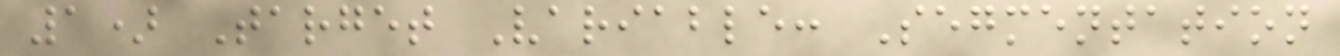1) Target Variable: Segmentation
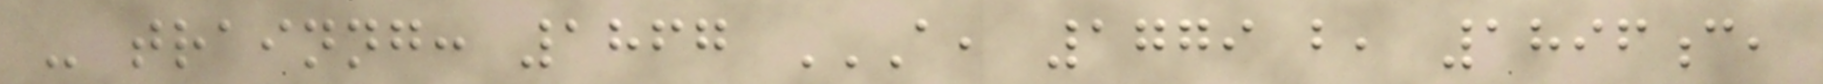- trainng: 1867 A, 1779 B, 1896C,
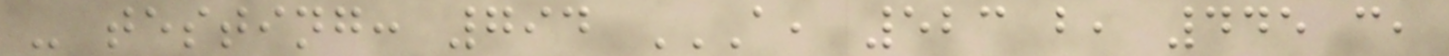- testing: 794 A, 523 B, 445 C,
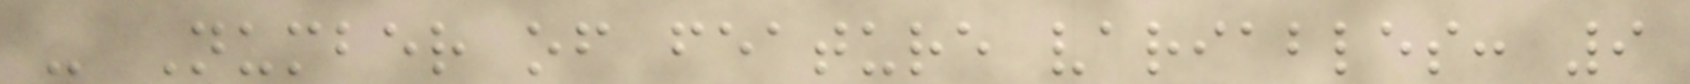- Number of feature variables: 9
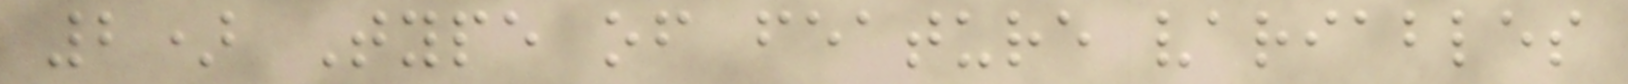2) Type of feature variables
